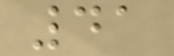41
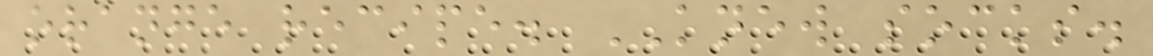orange recipe. KNEW socks.
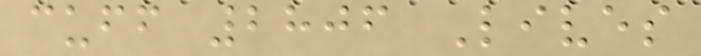cuff 2806 Lives
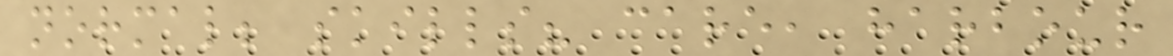normal; skills? care, harbour
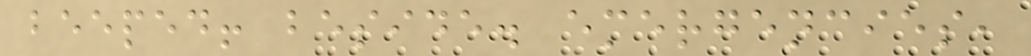beeped! beside. emergencies,
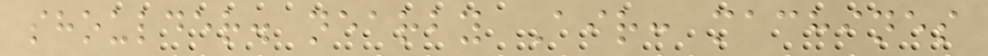shoulder. nearby Air: machines
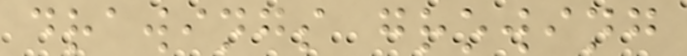drawings growing
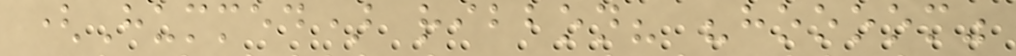(Hummed) ribbon? "hoooom"
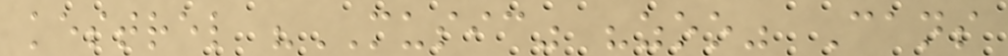kestrel "MUSIC" "zoo" Cans
